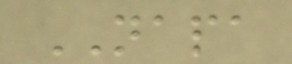NAPA
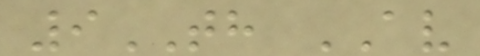9TH AV
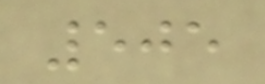505
